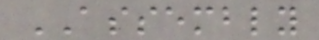ASSEMBLY
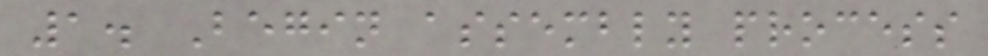1. Begin assembly process
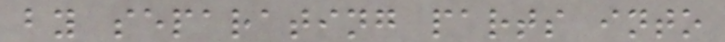by separating parts into
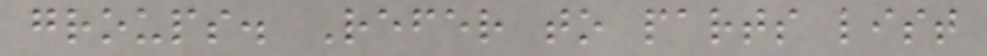groups. Refer to parts list
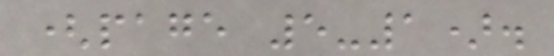(page 5-1).
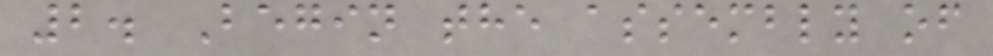2. Begin the assembly of
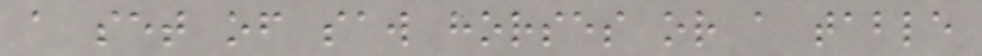a set of saw horses or a table
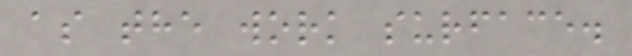as the work surface.
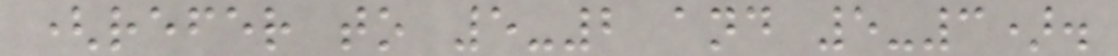(refer to 5-2 and 5-3).
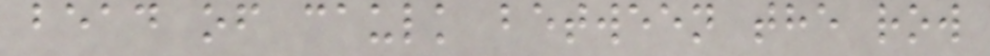bead of caulk between the row
